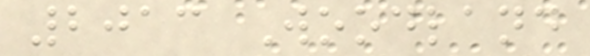2013 Woodland
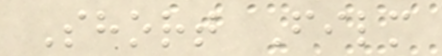Short Film
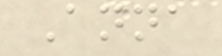Anna
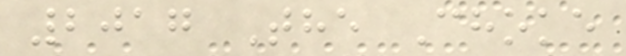2017 The Choke
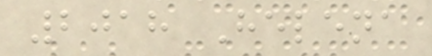2018 Helena
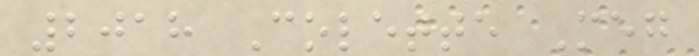2018 Colette Meg
